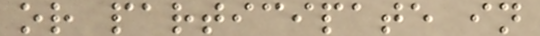or participate in
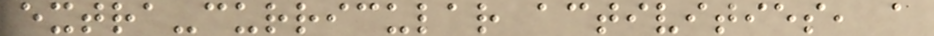extra-curricular activities, a
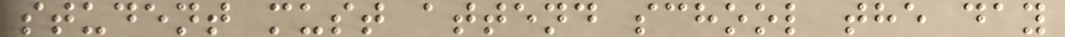student must attend school the day
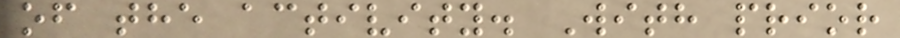of the activity. With prior
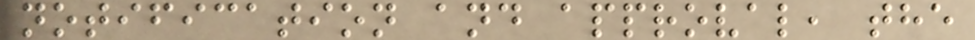notification and approval, the
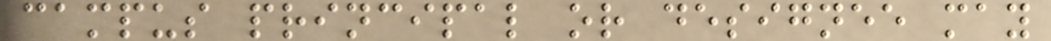campus principal or designee may
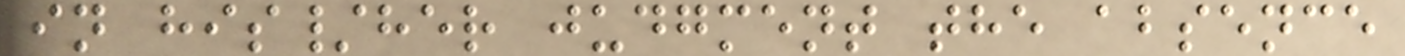in his/her judgment the absence
